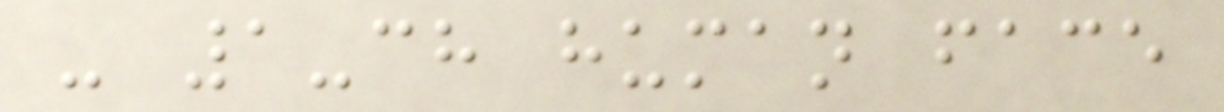- 1-ch human face
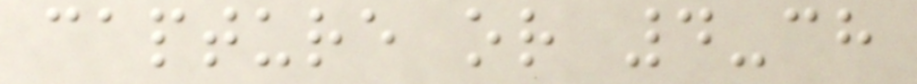capture or 4-ch
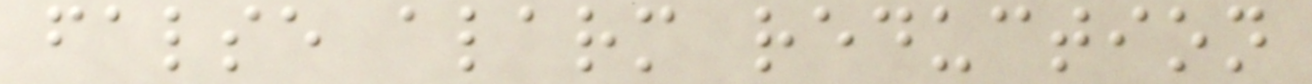false alarm reduction
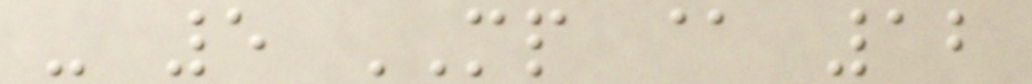- 5 MP @ 12
